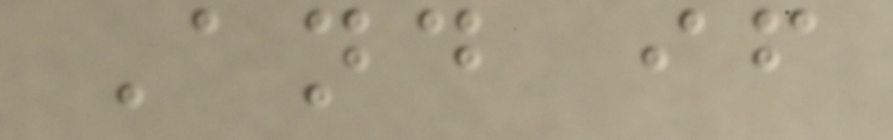And if
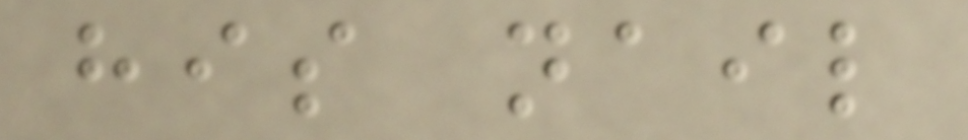his nail
